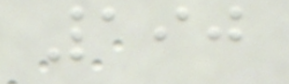190
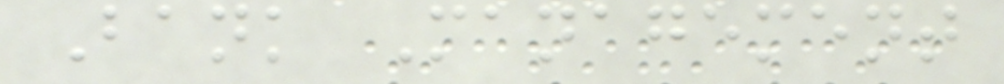Bank Management
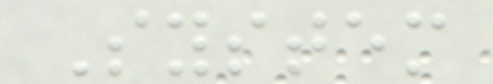System
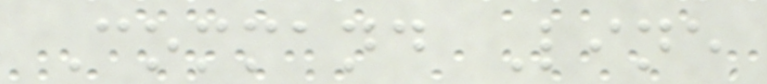Command Line
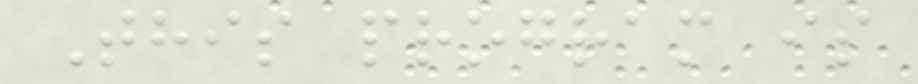This program is
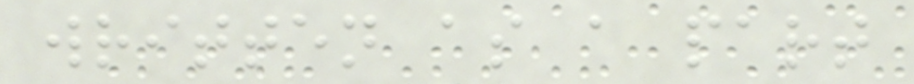written as a part
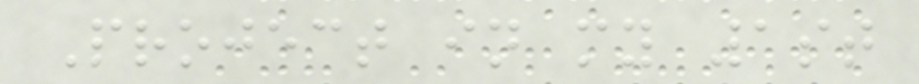Project in my 1st
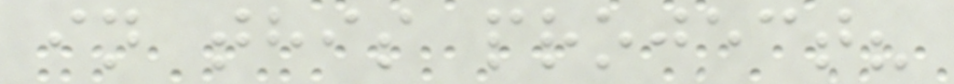in this project?
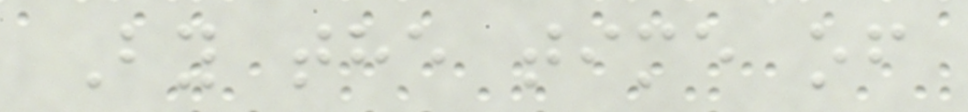By the time of
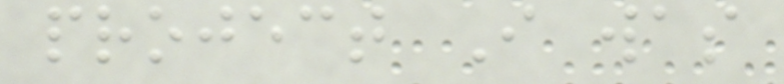project I was
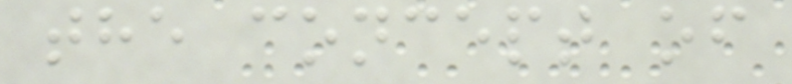the concept of
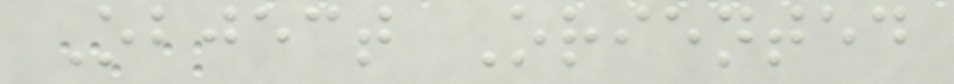Object Oriented
